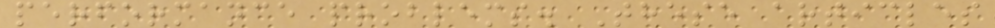performance problems. These articles
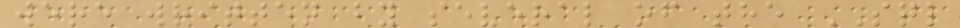were written by several of the SQL
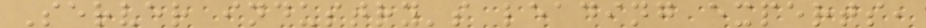Server industry's leading experts,
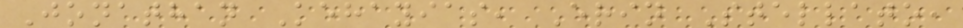Jonathan Kehayias, Erin Stellato,
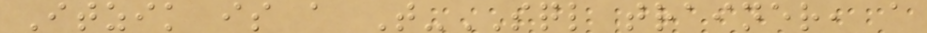Itzik is a T-SQL trainer, a
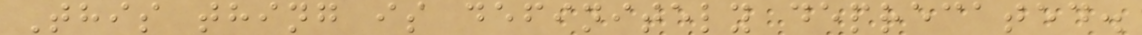This thing is definitely deprecated.
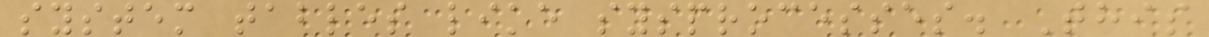system tables like sysprocesses. This
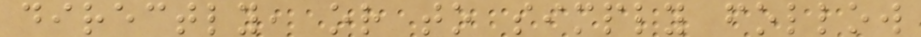directly, or to simply follow
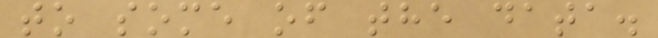to some of the data.
